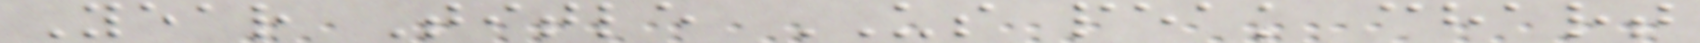Year Title US peak chart
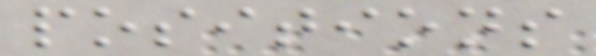positions
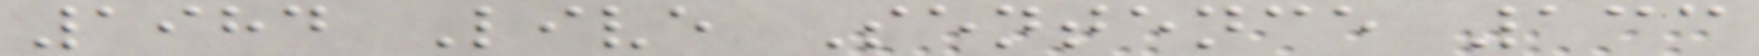1984 Live Sentence 133
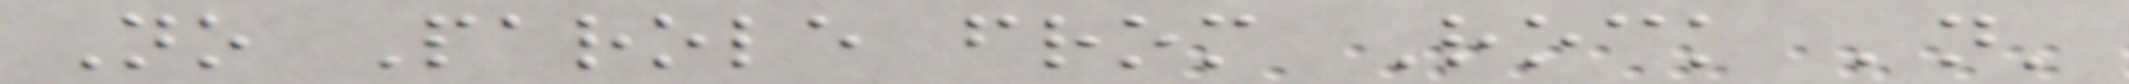No Parole from Rock 'n'
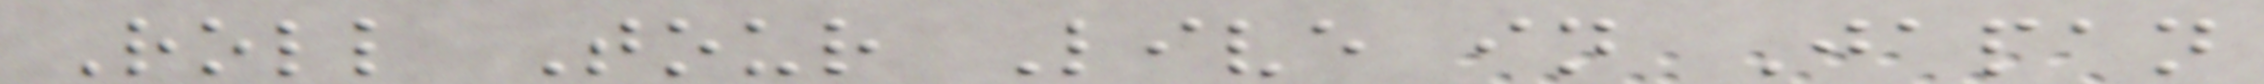Roll Tour Live in Japan
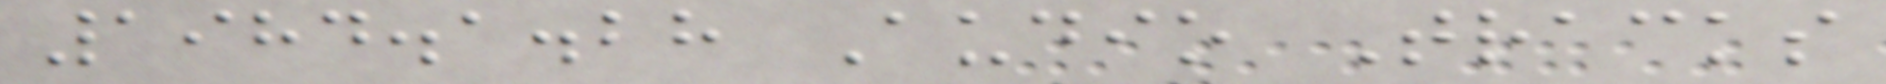1984.1.28 Audio Tracks
